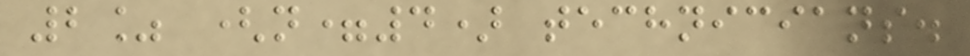2% (n=4) technicians.
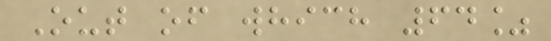Out of which 64%
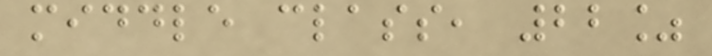middle class, 22%
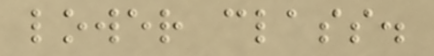lower class.
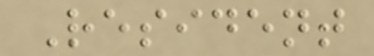Resident
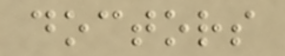doctors
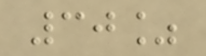30%
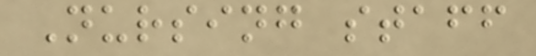Nursing staff
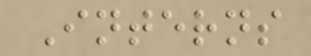Interns
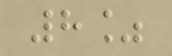8%
